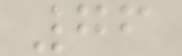76
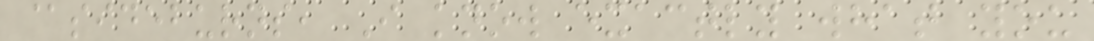@sideburns, I know exactly what you
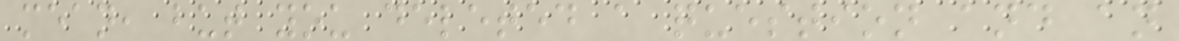mean, but you deleted a question and an
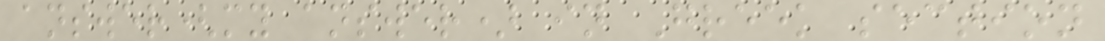answer(my answer) in Greek section
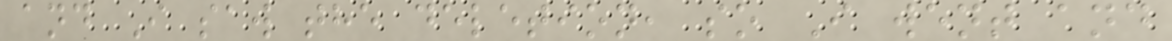and I saw the deletion, so I went and
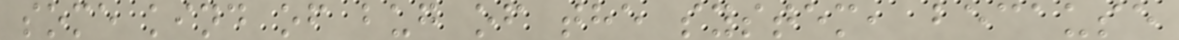some kind of bug of the system, because
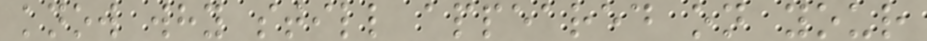know why still appeared on your
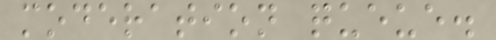moderation queue.
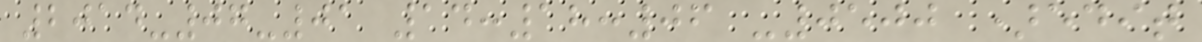2014-07-01 14:18:06 -0500 )edit
